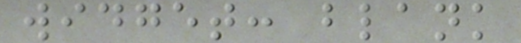widget: blank
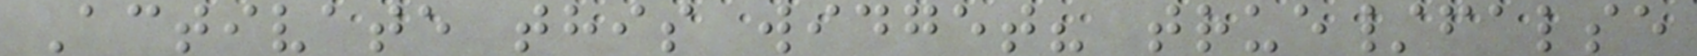Activate this widget? true/false
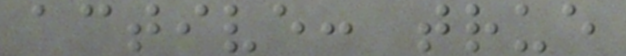active: true
